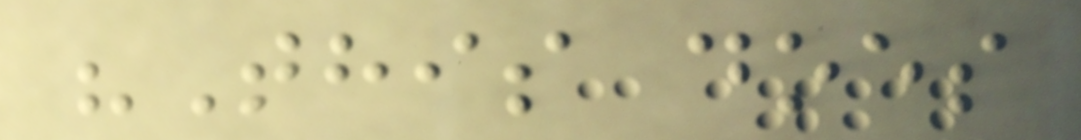"This does
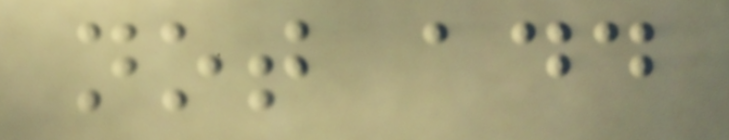not add
